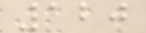120
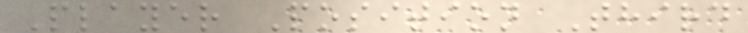Player Position Third
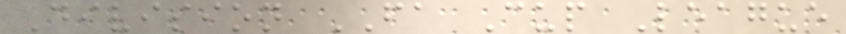Division FA Cup League
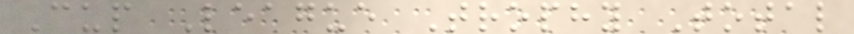Cup League Trophy Total
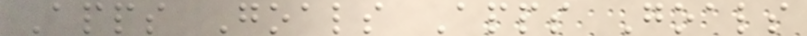Apps Goals Apps Goals
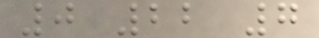0 22 7
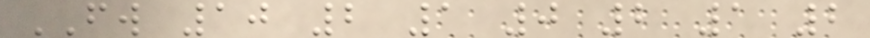FW 10 2 1 0 2 1 2
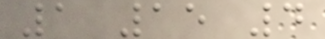1 15 4
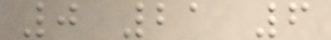0 21 6
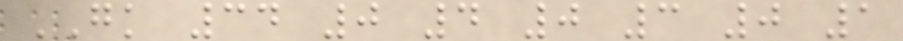GK 34 0 4 0 3 0 1
